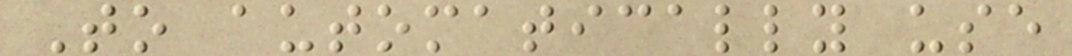To automatically use
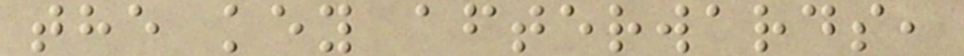the key afterwards,
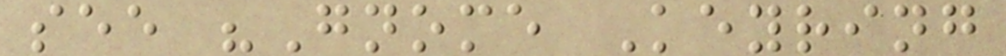see "Gnome Keyring
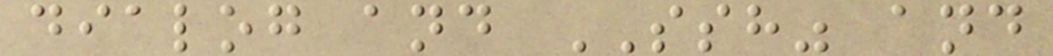dialog and SSH" and
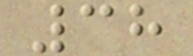38
